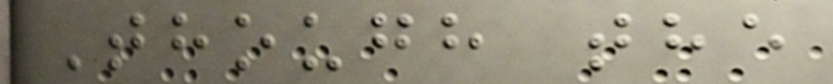Though the
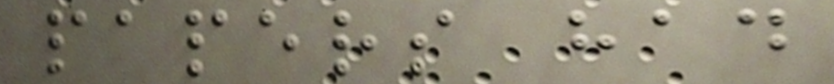papers had
